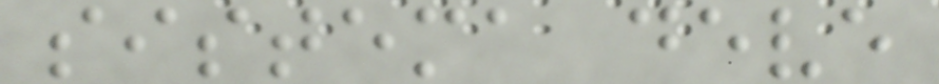sistema deve
